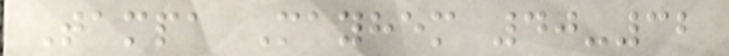Tampa Mayhem 40-32
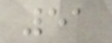51
